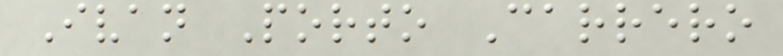Ivan Porto Carrero
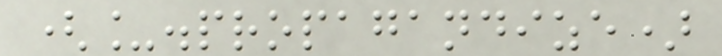(_.propagandize)
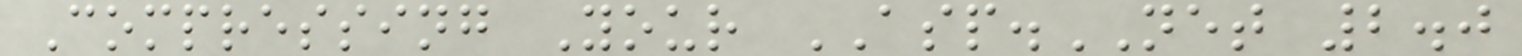Compressing Your ASP.NET 2.0
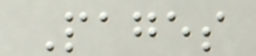Pages
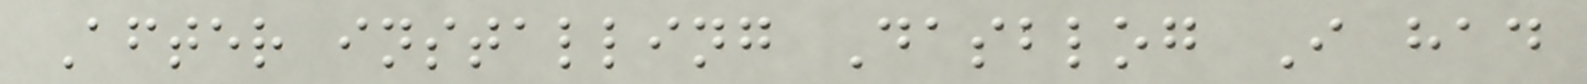After installing Dasblog I had
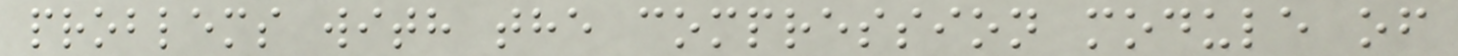problems with the compression module of
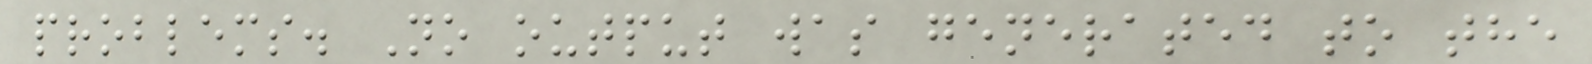problems. No output was generated to the
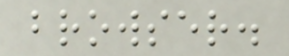browser.
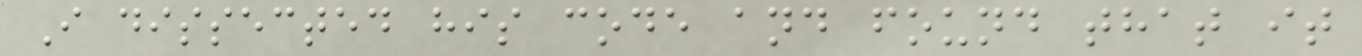I dissected his code and found that it
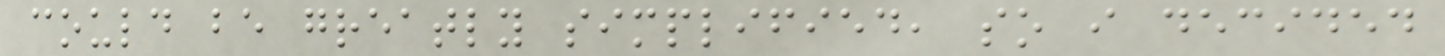could be greatly simplified, so i decided
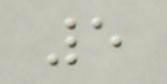5
